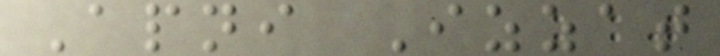Apni Izzat
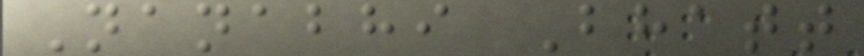Nanabhi Bhatt
